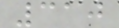310
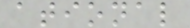ational
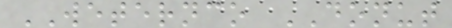WETERNCO DONUT
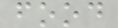food
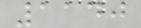1140
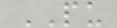PU
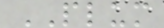PLUM
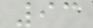93
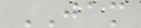JAM
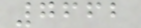7662
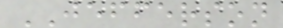JEFFERSON
